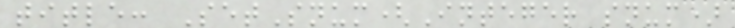title: SetSnum(Integer snum)
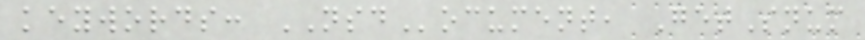keywords: NSDocument, GetSnum
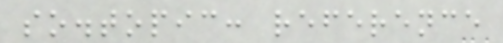so.topic: reference
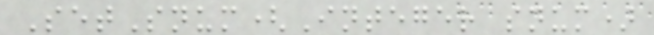SetSnum(Integer snum)
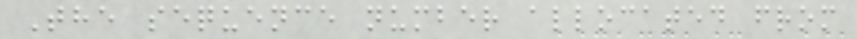The sequence number allocated from
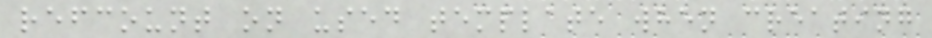refcount on used template when creating
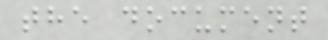the document
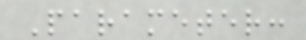Parameter:
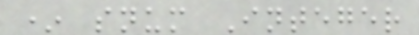* snum Integer
